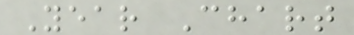Year Chart
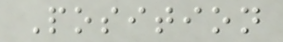Position
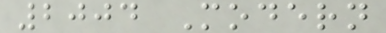2004 Modern
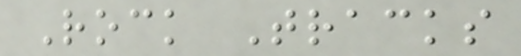Rock Tracks
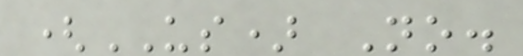(US) No.
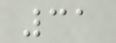31
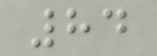84
